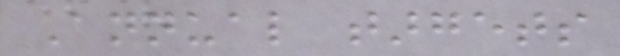Annual targets
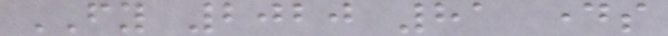FY 2020 81 days
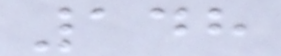148
